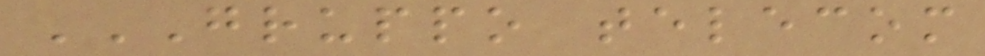GRUPPO TELECOM
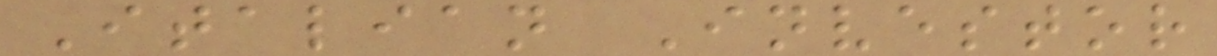Italian Investor
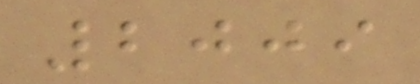2009
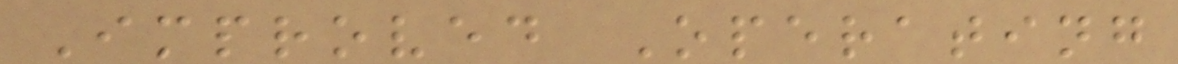Improved Operating
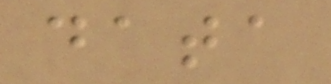data
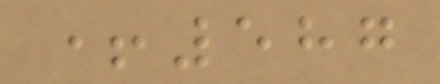+587
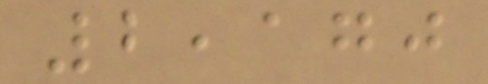2,170
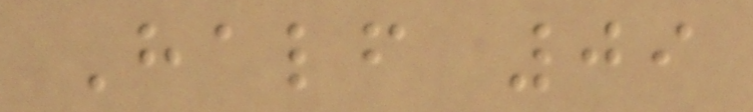Half 09
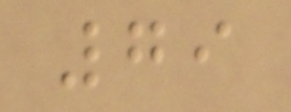79
